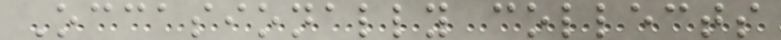Occasionally collects
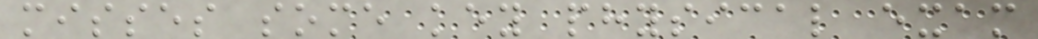misses some key physical exam
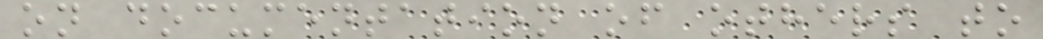on documentation of others to
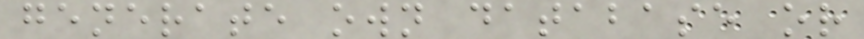generate own database or
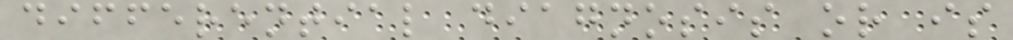differential diagnosis or is
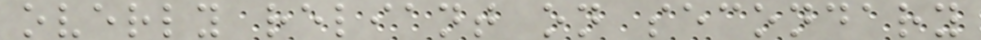overly reliant on secondary
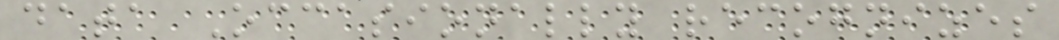data Occasionally recognizes
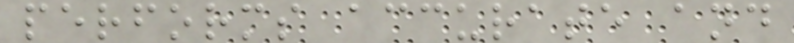performs accurate and
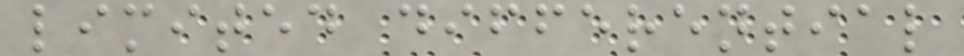limited differential
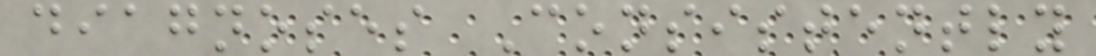diagnoses Consistently
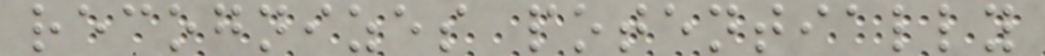recognizes potentially
